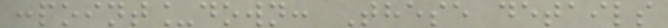:point_down: These details
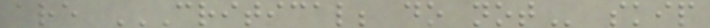are CRITICAL; DO NOT skip
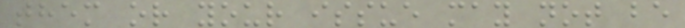them or your issue may not be
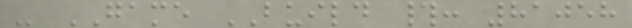- GAME BUILD #: 81058
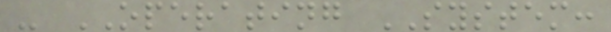- OPERATING SYSTEM:
